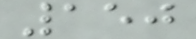150
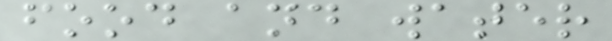food and water
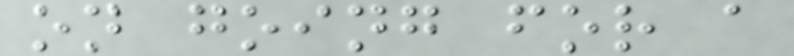on going for a
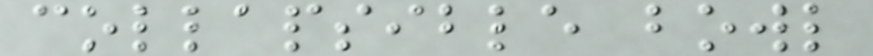collapsible bowl
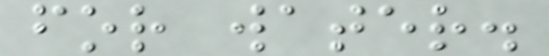for water.
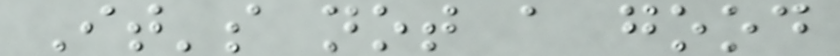It's not a good
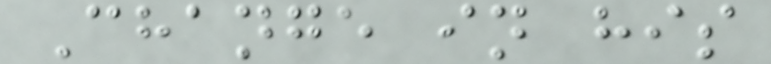Change in his
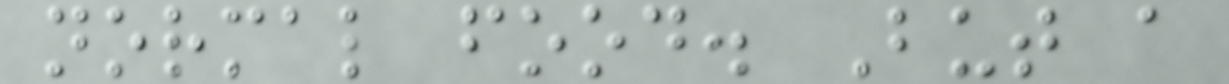normal food. But a
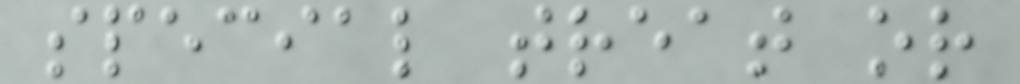special treat or
